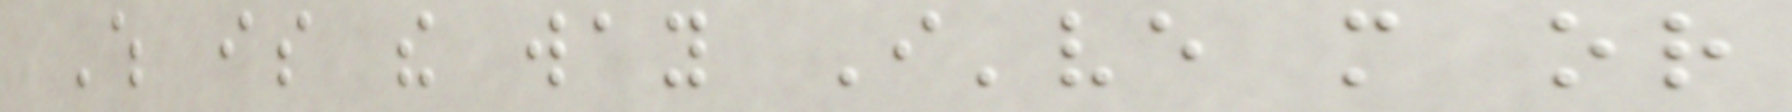Which is the way I've more or
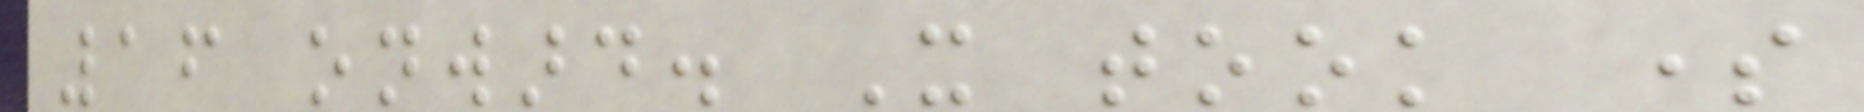16 onward. It took some
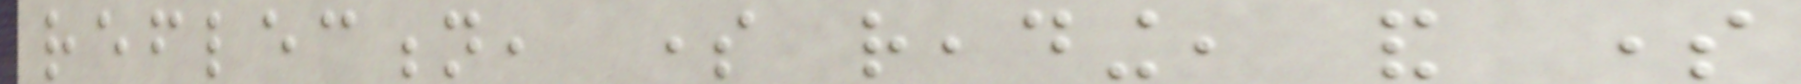reflection, some reading, and some
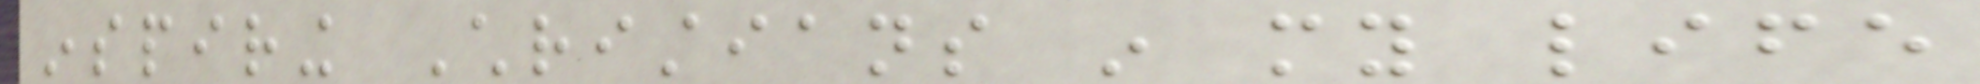inspiring Christians in my life
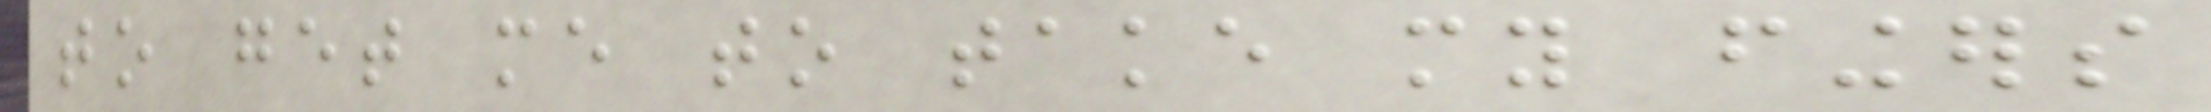to get me to take my fingers
